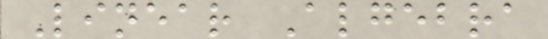Linear Algebra
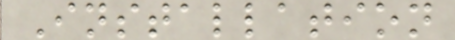Installation
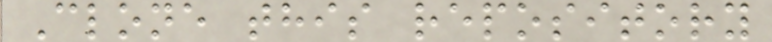Clone this repository
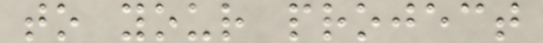to your project
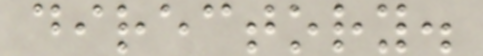directory.
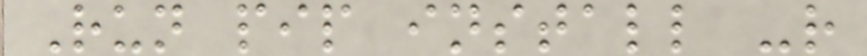Run pip install -r
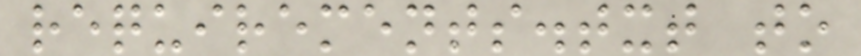requirements.txt to
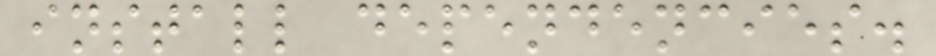install dependencies.
